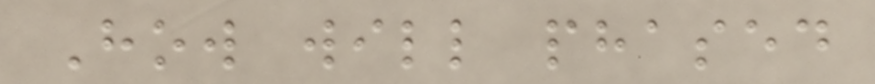How will phased
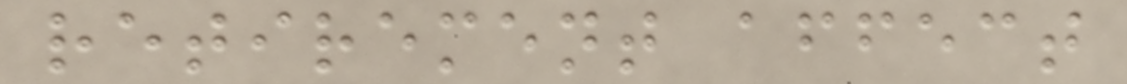retirement affect
